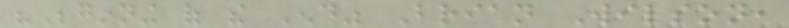"Beginning of the End" Brian Wilson,
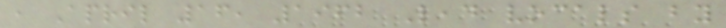, April 16, 1962 Lead vocals by
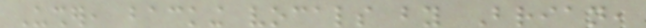Usher, backing vocals by Brian,
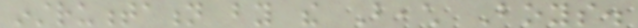instrumentation by the Beach Boys.
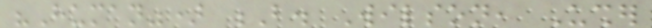"Human") B. Wilson, Usher
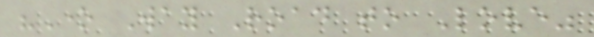"One Way Road to Love"
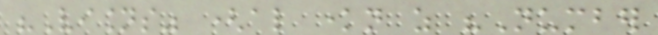"Visions" (also known as "Number
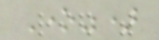One")
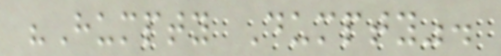"Humpty Dumpty".
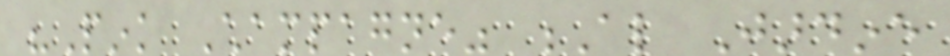"Pink Champagne" Al Jardine
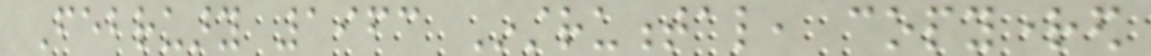February 1963 Instrumental, copyrighted
